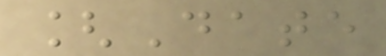[Date
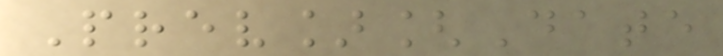Prev][Date
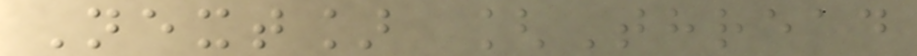Next] [Thread
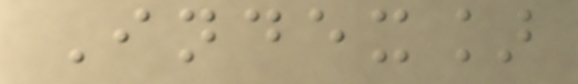Index]
